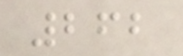262
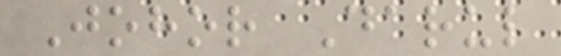Johor Darul
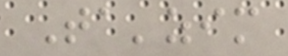Ta'zim
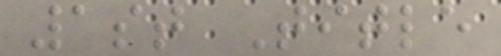1st Title
